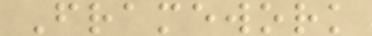Framework
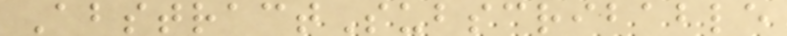AbstractSubscribable
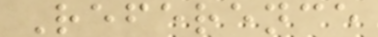Reference
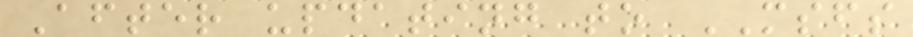After updating to MSFS
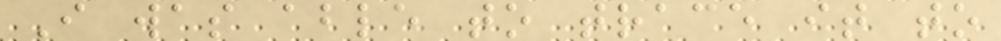I was able to trace it to
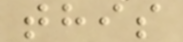this
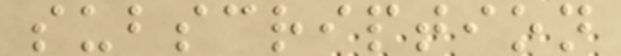subscription
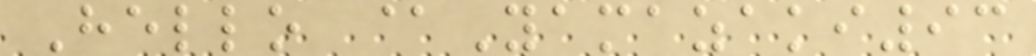Hello @Yamazaki93
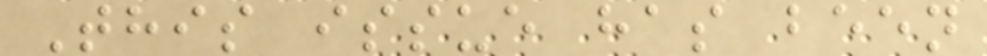This issue has been
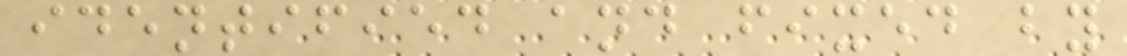identified and fixed by
